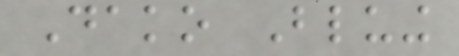Dako Bluing
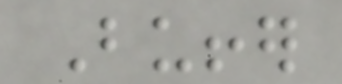Buffer
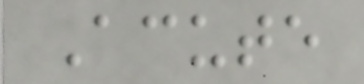Acute
